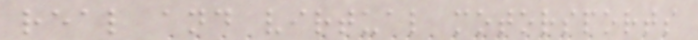real and virtual motorsports
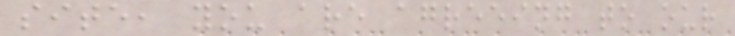site, you are agreeing to our
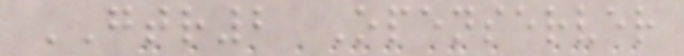GTR2 Openserver
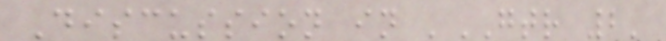Discussion in 'GTR 2'
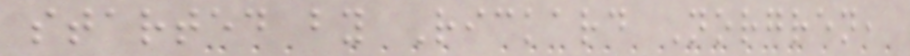started by Rickard Norgren,
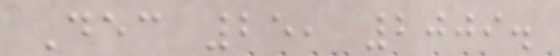Dec 25, 2009.
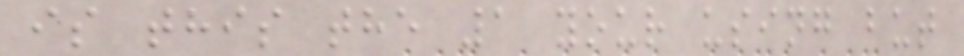is this the 1 your using but
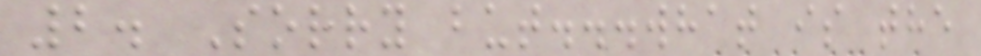2. Sorry but...what is the
